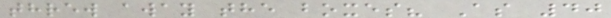threw away the boxes? As 40
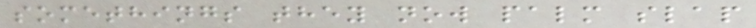somethings they now palm slap
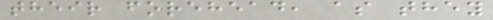their forehead, as they
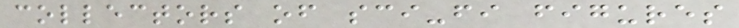collectors of sci-fi figures
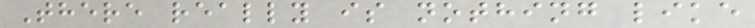There really is nothing like
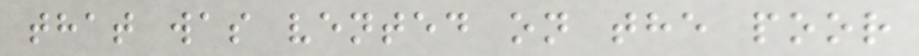that was vented on the poor
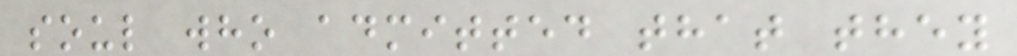soul who admitted that they
